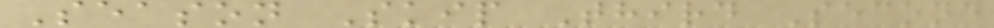Season Skip Third Second
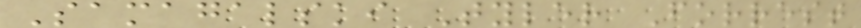Samagalski Tyler Forrest
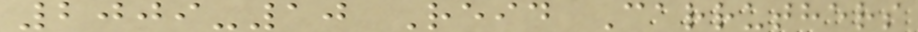2009-10 Reid Carruthers
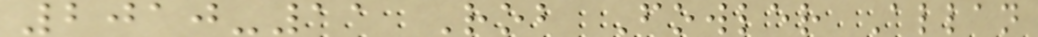2010-11 Rob Fowler Allan
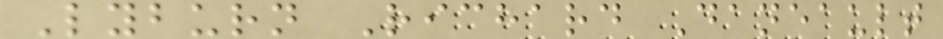Lyburn Richard Daneault
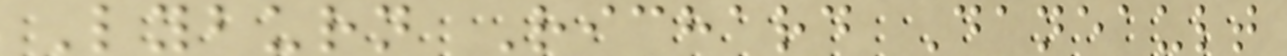Lyburn Richard Daneault
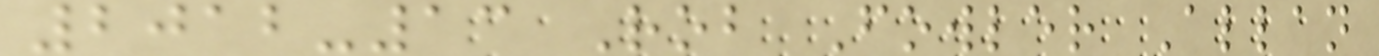2012-13 Rob Fowler Allan
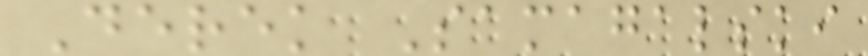Derek Samagalski
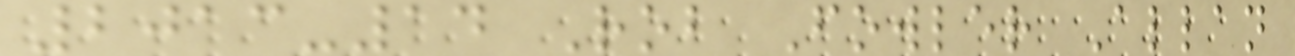2013-14 Rob Fowler Allan
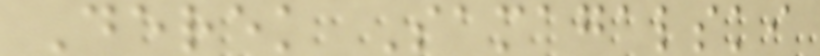Derek Samagalski
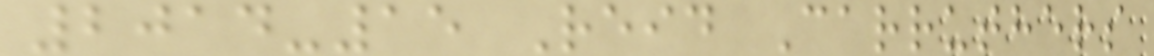2014-15 Reid Carruthers
